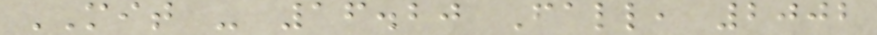MIT - 16.20 Fall, 2002
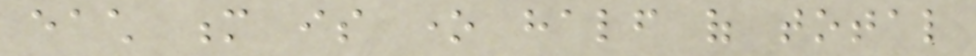each m is one half of total
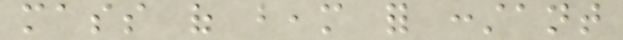mass of beam for constant
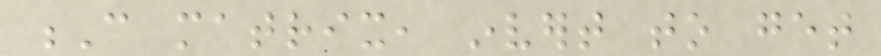C matrix, invert to get
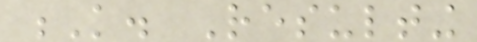K. Resulting
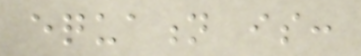equation is:
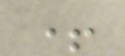+
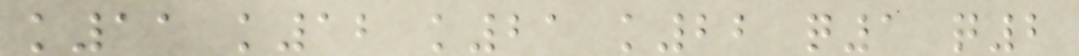k11 k12 k21 k22 q1 q2
